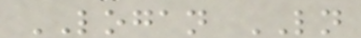LOGAN LN
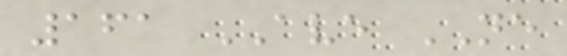161 AVE NE
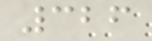326
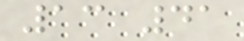13 41
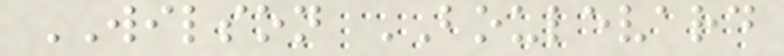WILSON BOULEVARD
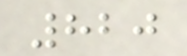820
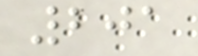201
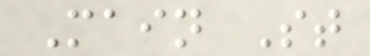Main St
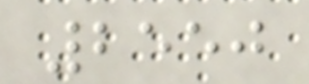2550
